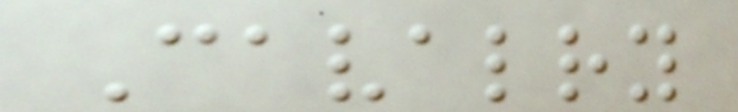Cavalry
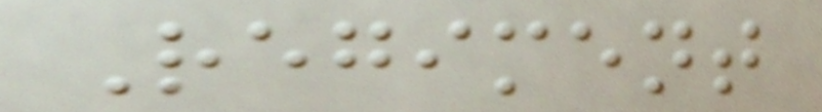Regiment
